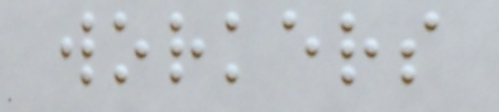workers
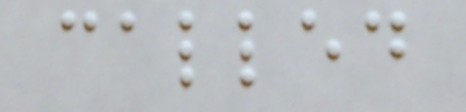called
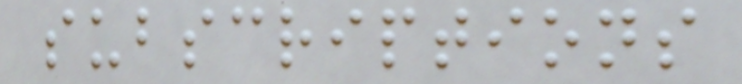subscriptions
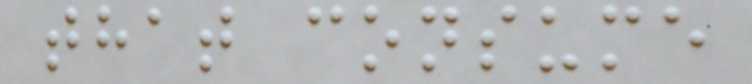that consume
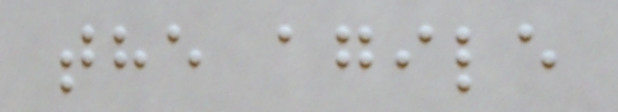the agile
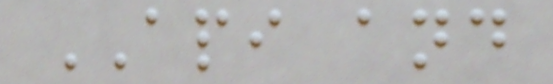API and
